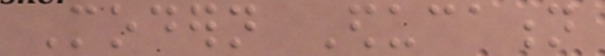Modern Education
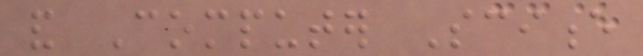and Computer Science
